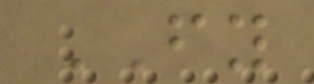FY
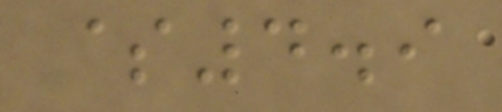$4.9
